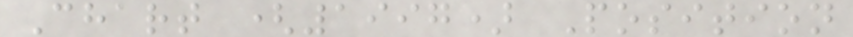Chart (1997) Position
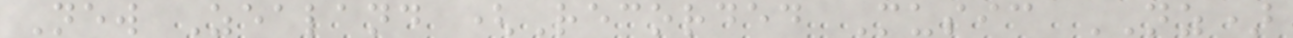New Zealand (Recorded Music NZ)
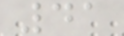41
